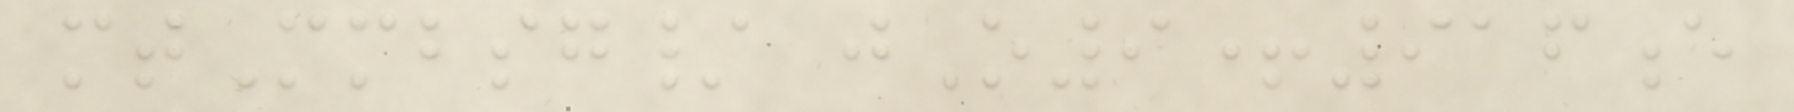mtMmbsg/ jO9+916e
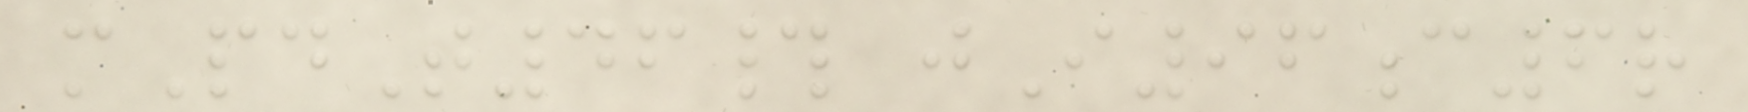mPdT46# jI96c6r
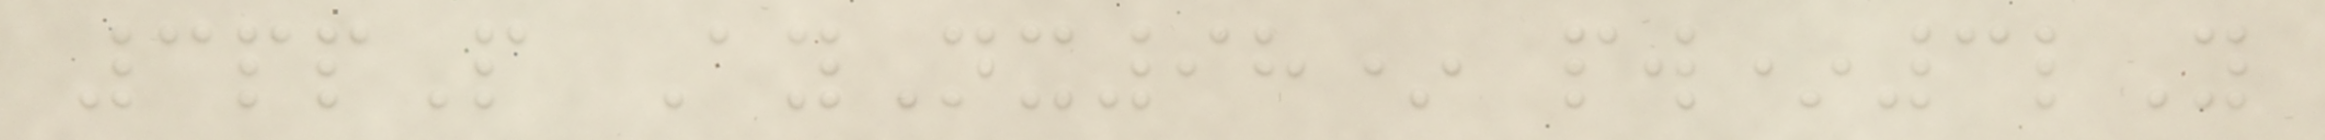3ppP AyNx98* pw*3lY
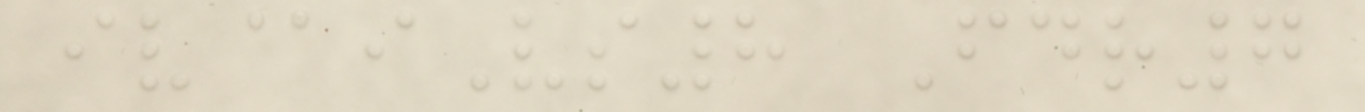iv@iVs8 Fdr7
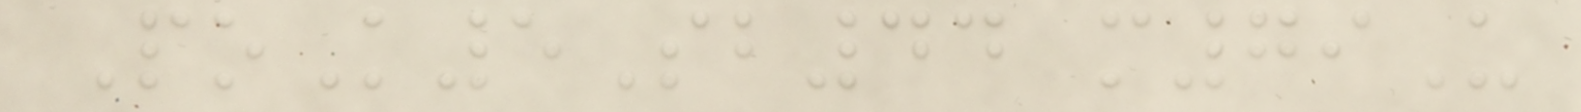PoK5Sb44 m79U
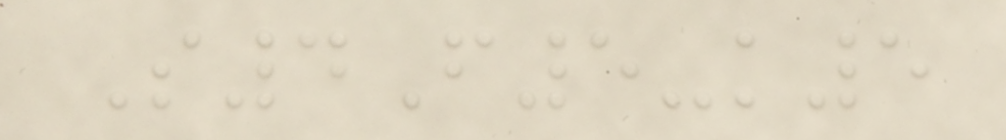S4F5-k5
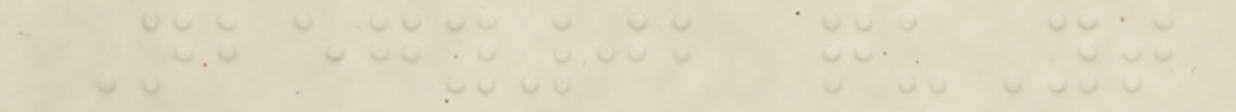Nbegy02 quYt
